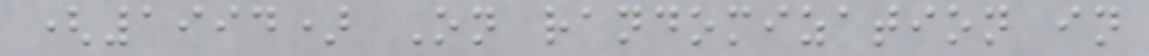(1994) On randomization in
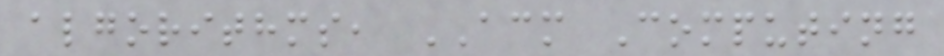algorithms, ACM Computing
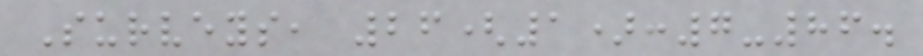Surveys, 26(1):7-86.
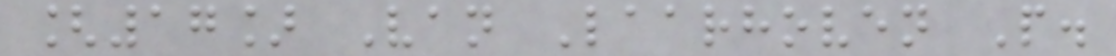[17] Van Laarhoven P.
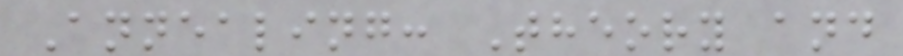Annealing: Theory and
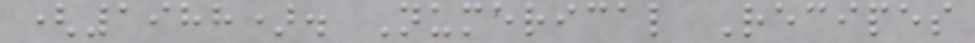(1988). Numerical Recipes
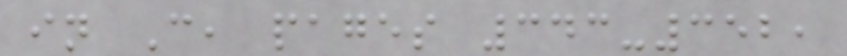in C, pages 343-352,
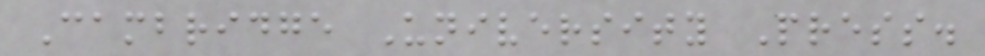Cambridge University Press.
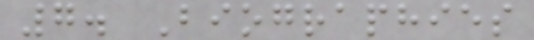7. Biographies
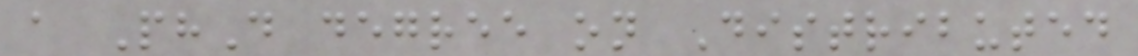a PhD degree on Distributed
